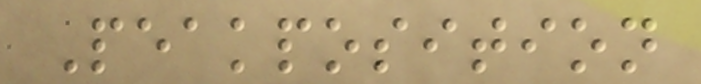Peakposition
